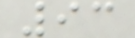93
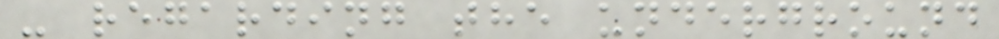- regarding the underground
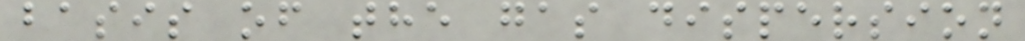basis of the gas dispersion
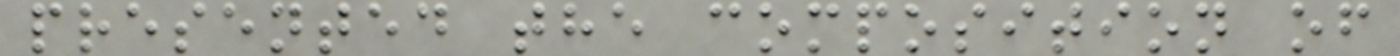presented the composition of
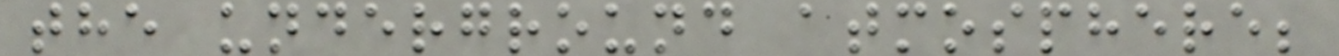the underground atmosphere;
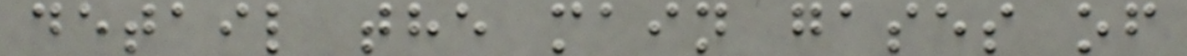detail the main gases of
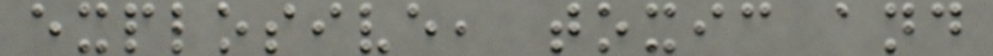explosive, toxic and
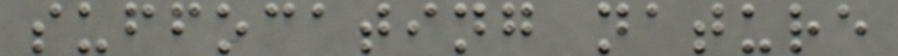suffocating nature
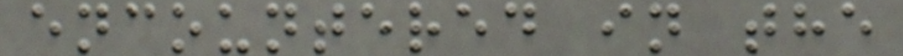encountered in the
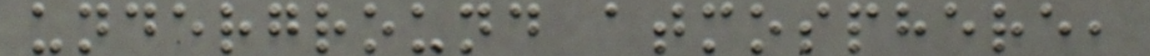underground atmosphere,
